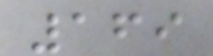169
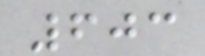603
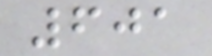601
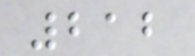212
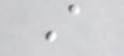A
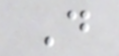D
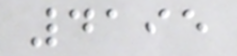4195
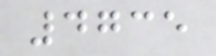4735
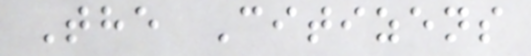The Citizens
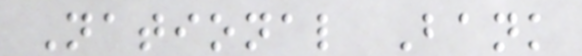National Bank
